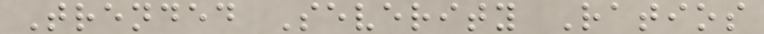Trended Severity Ratios
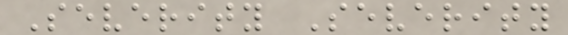Severity Severity
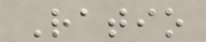Ratio
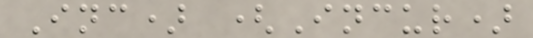Inc) (Incur)
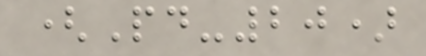(Pd-20)
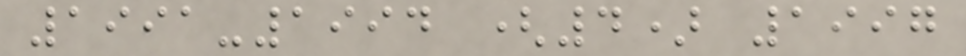1991-1994 (4) 1997
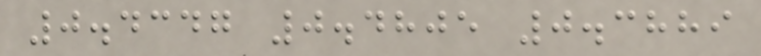0.4347 0.4805 0.3889
